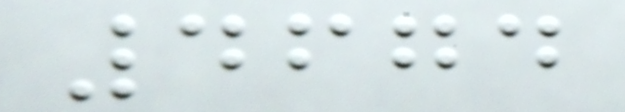4674
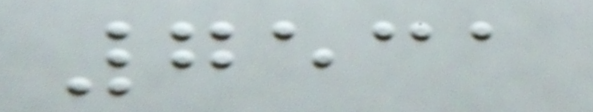7531
